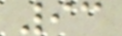93
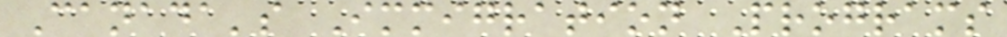Canada's Immigration Programs
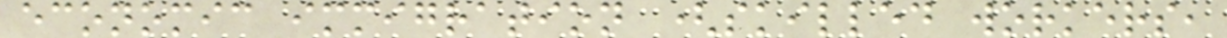economic immigration (skilled workers,
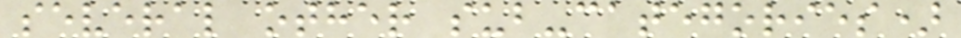several other sub-categories)
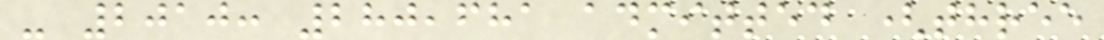- 2010: 280,681 admitted (three
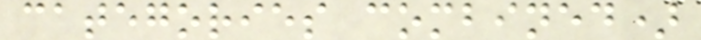categories combined)
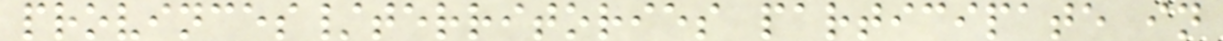provinces/territories participate in
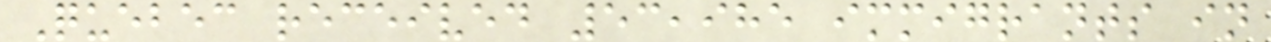Quebec received 53,985 immigrants in
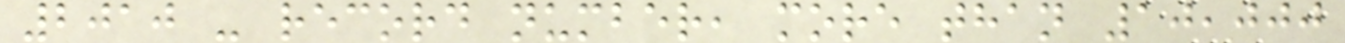2010 - record number, more than 10,000
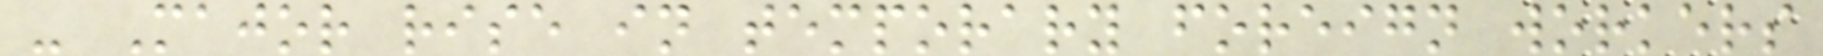- Major rise in temporary foreign workers
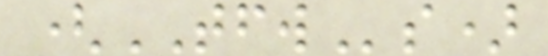(TFWs)
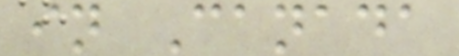in Canada
